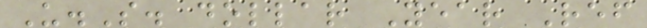U.S. dollar Year Ref
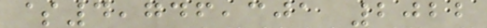$4,746,301 2022
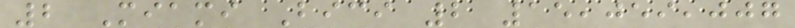2 Miami Bici 2 15,059,007
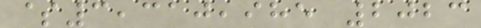$3,310,985 2023
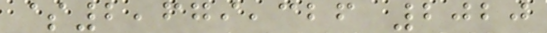$2,679,326 2020
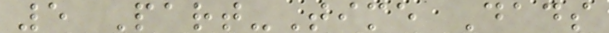5 Part-Time Dads
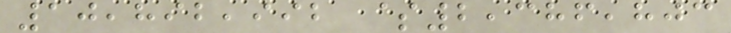10,892,992 $2,386,803
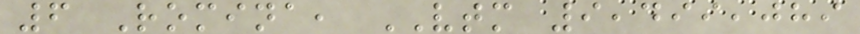6 Romina, VTM 9,499,089
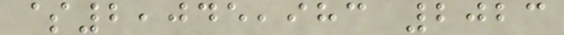$2,045,983 2023
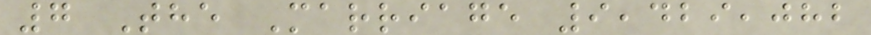7 The Marriage 9,429,082
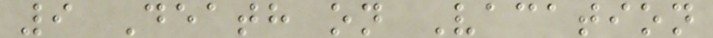9 Death on Vacation
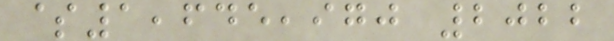$1,645,970 2022
